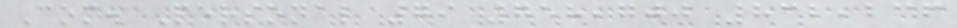Com. Personal 79 758,700 832,236
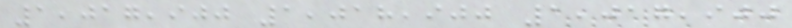1,017,900 1,018,900 1,017,900
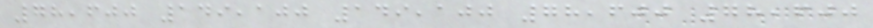78,600 149,100 149,100 78,600 78,600
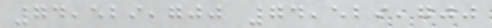74,529,700 74,529,700
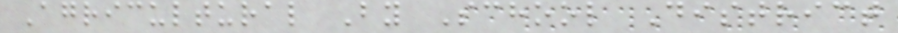Agricultural By School District
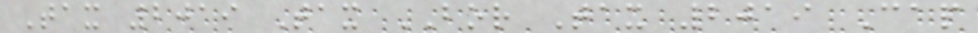Tax 2019 Tax BOR Tax 2019 Cap
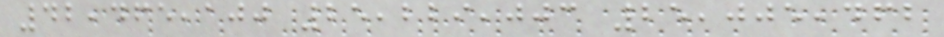42,465,100 25,229,003 25,005,462
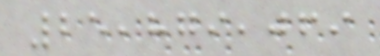25,879,069
